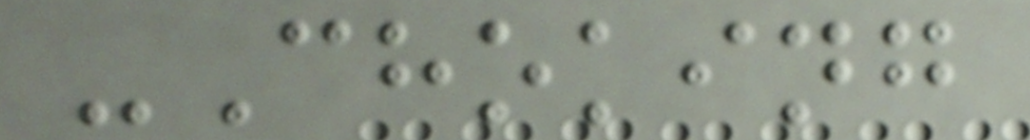-Choking
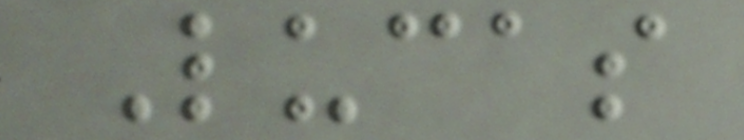Lucas
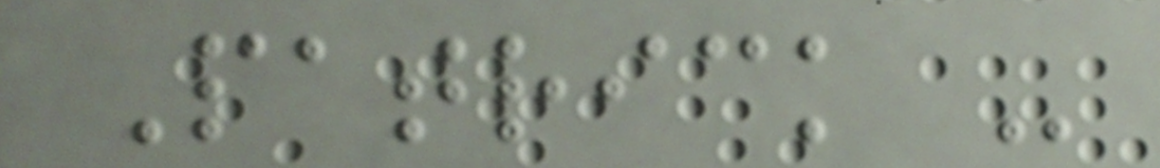Patrick -
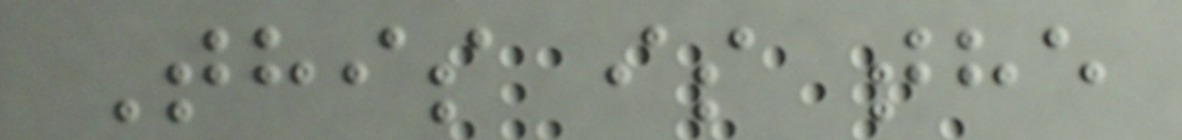This is the
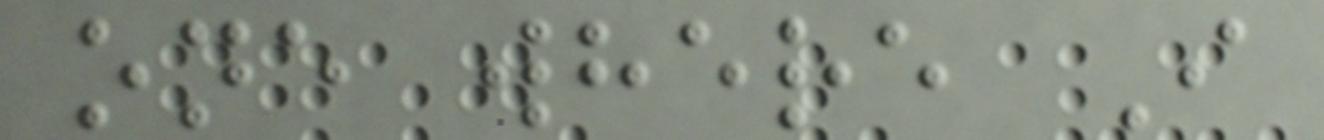one where I
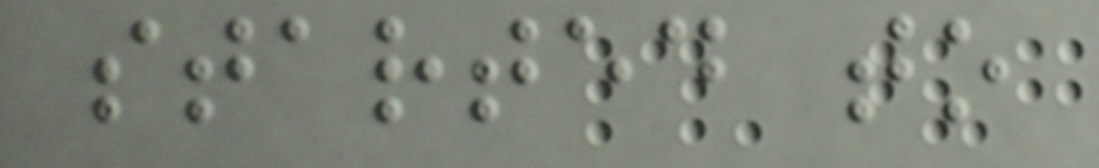started to
